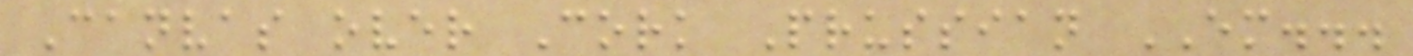Canvas over Cork Prussian EM...
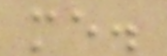me.
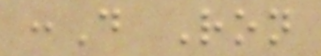:D Ron
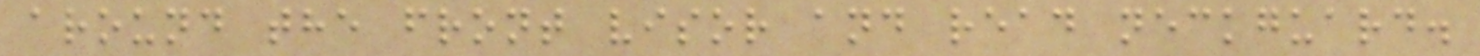around the front visor and read neckguard.
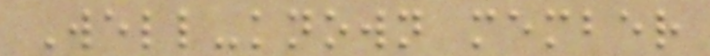Well-known member
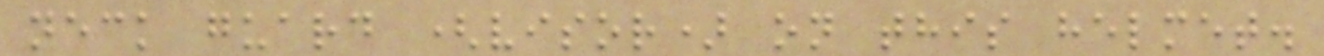neck guard (visor) on this helmet.
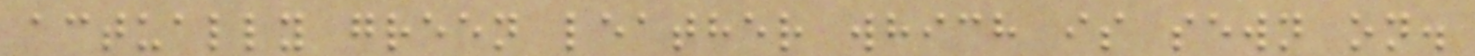actually green leather which is sewn on.
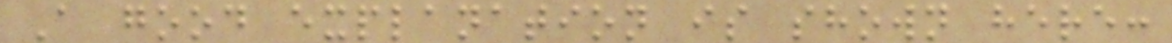A good explanation is shown here:
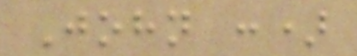John :)
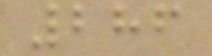286
